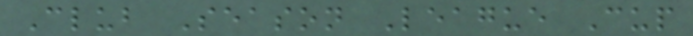Club Season League Cup
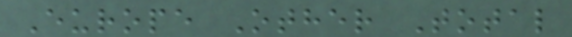Europe Other Total
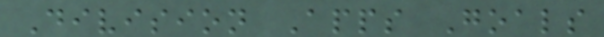Division Apps Goals
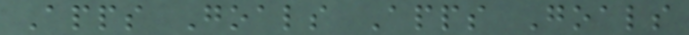Apps Goals Apps Goals
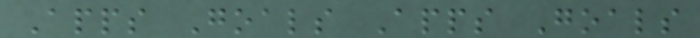Apps Goals Apps Goals
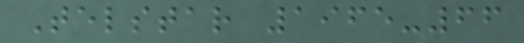Telstar 1965-66
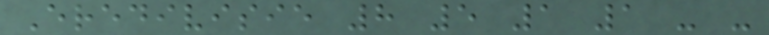Eredivisie 8 5 1 1 - -
